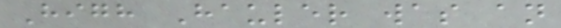High Hauler was an
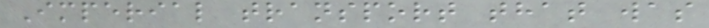Imperial transport that was
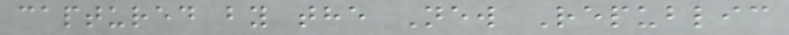captured by the New Republic
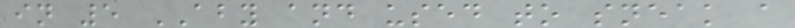in 5 ABY and used to sneak a
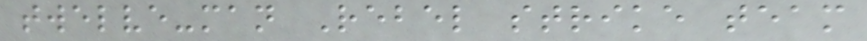twelve-man Rebel strike team
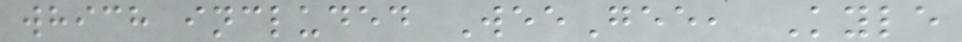which included WeeGee, Kyle
